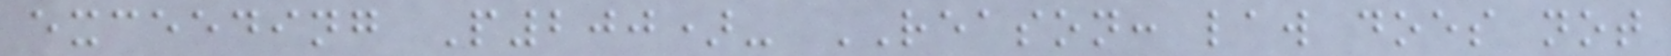exceeding P200)- REASON: law does not
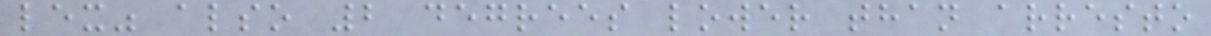lex" also 2 degrees lower than arresto
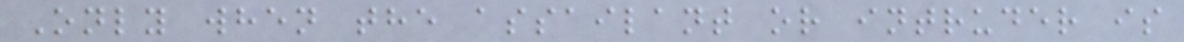Only when the assailant or intruder is
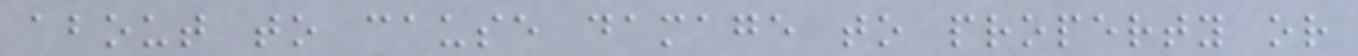about to cause damage to property or
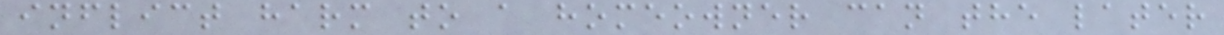inflict harm to a homeowner can the later
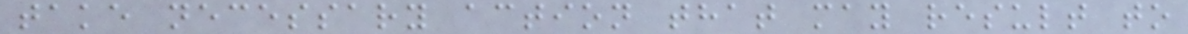take necessary action that may result to
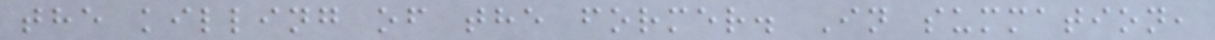the killing of the former. In summation,
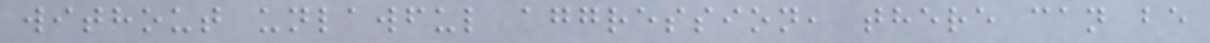without unlawful aggression, there can be
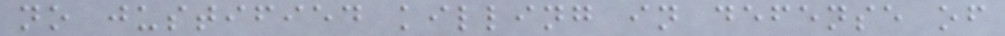no justified killing in defense of
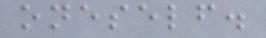oneself.
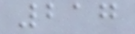217
